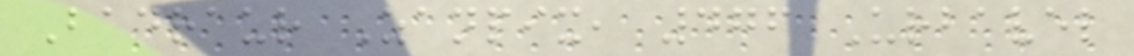Badraur Zanpix, 476 Urbavel
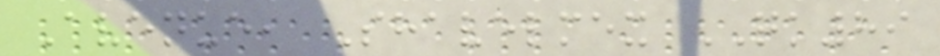Avenue, Shavelmex QK89
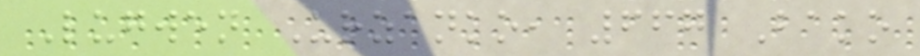Lugwen Urzanko, 667 Bako
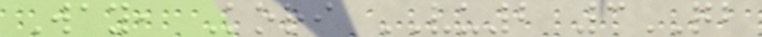Way, Kori VU2 3QB
